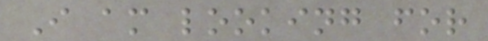I am looking for
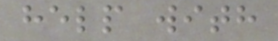help with
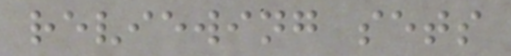reviewing sets
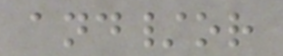and/or
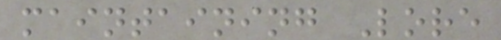maintaining Lore
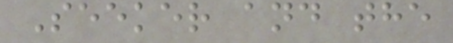Seeker and the
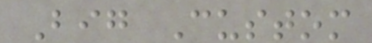Big Custom
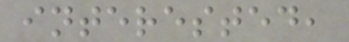interested,
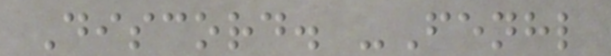Discord. -Fenhl
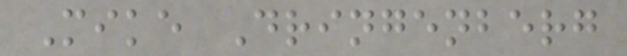Mike Dringenberg
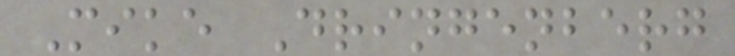Mike Dringenberg
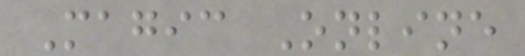Magic Online
